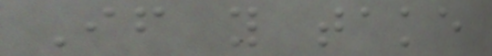If you take
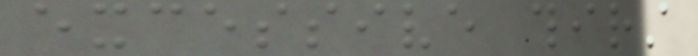excessive thirst
